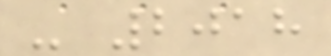- 2018
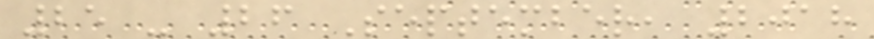25 - 26 September, 2018
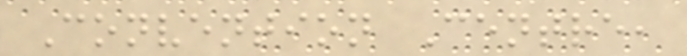Convention Centre,
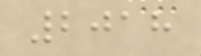2018
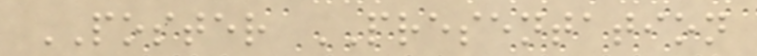POSTER PRESENTATION
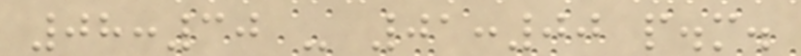08:30 - 01:00 p.m.
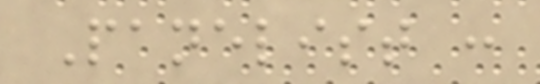Panelist :
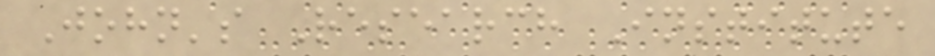John's Research Institute
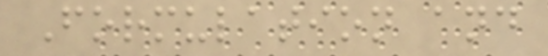Formulation and
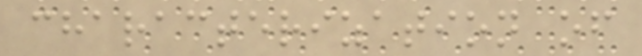characterization of
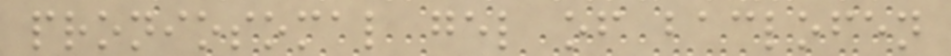proniosomal gel of baclofen
